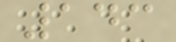143
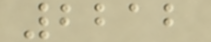2212
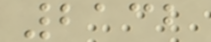2132
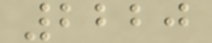2220
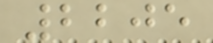2205
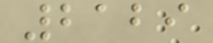2129
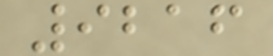9216
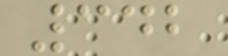342
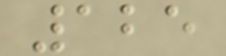125
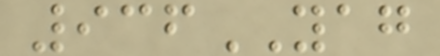936YAG
